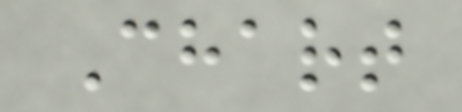Chart
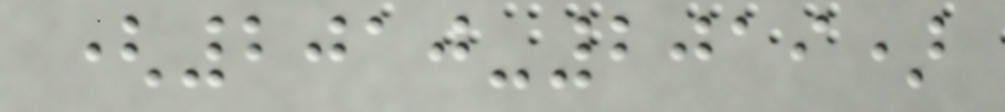(2010-2019)
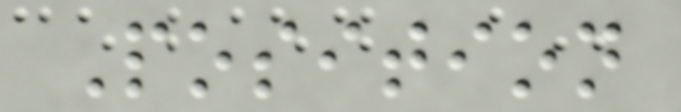Position
